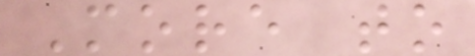More to
